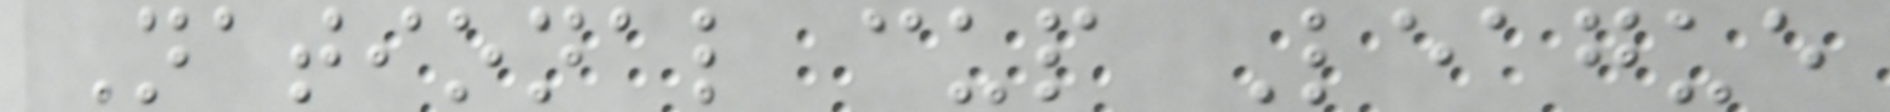National cup League
